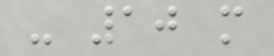- 10 m
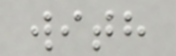with
